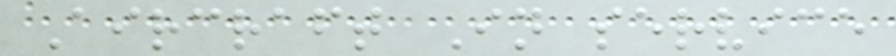Aircraft In service
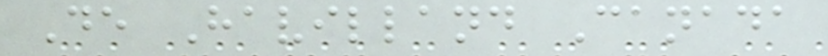De Havilland Canada
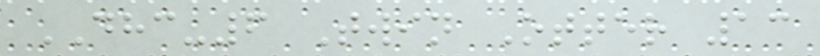DHC-6 Twin Otter 13
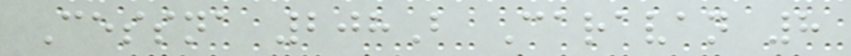Cessna 208B Caravan 8
